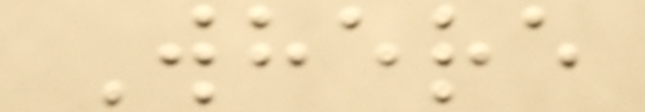Where
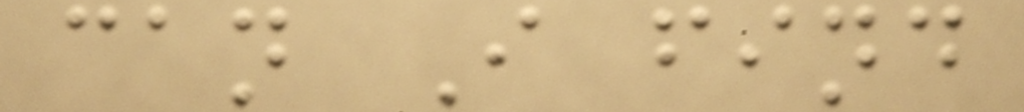can I find
